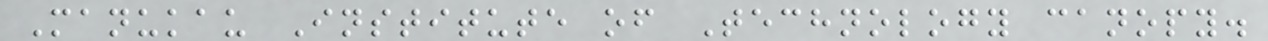Manukau Institute of Technology canopy.
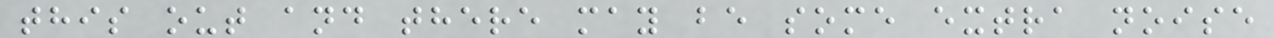this out and there may be some extra noise
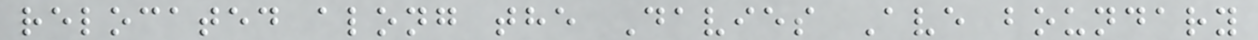relocated along the Davies Ave boundary
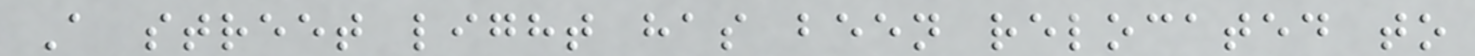A street light has been relocated to
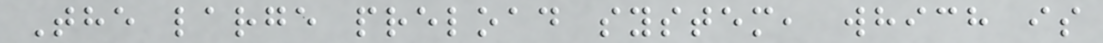The large preload system, which is
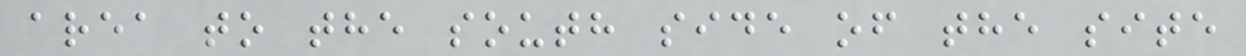area to the south side of the site
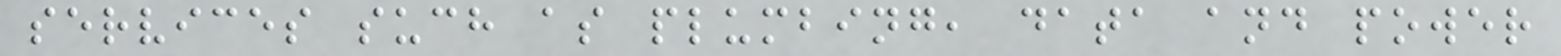services such as plumbing, data and power
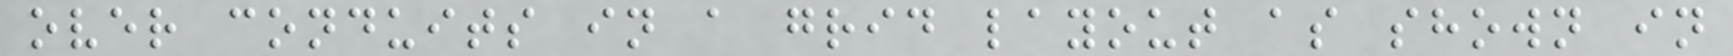over conduits in a grid layout as shown in
